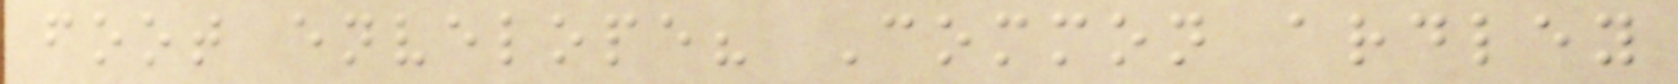foot envelope? Common ardley
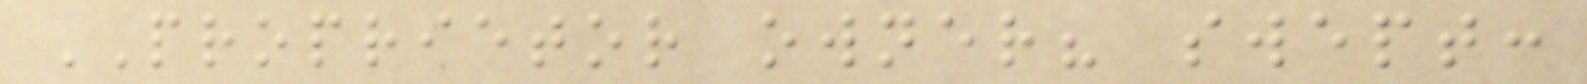PROPRIETOR owner? swept:
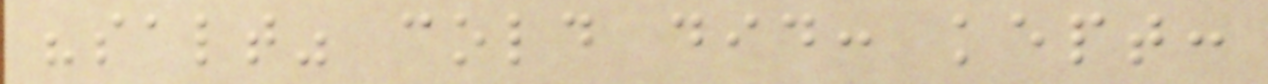"salt" cold did: kept:
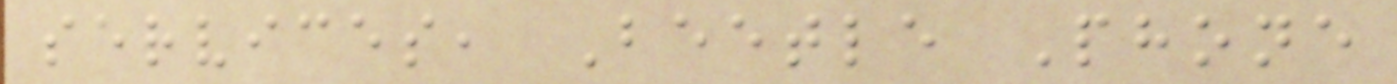services, Beetle Phone
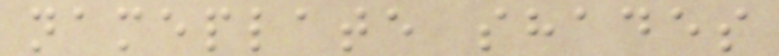nameplate shades
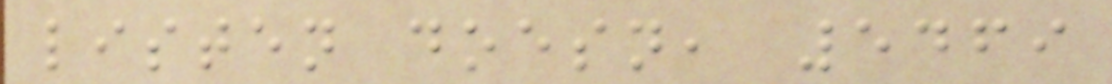listen doesn, 5469
